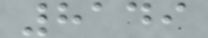8149
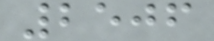2506
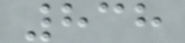838
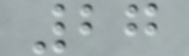27
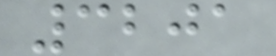3201
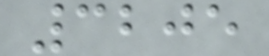3205
